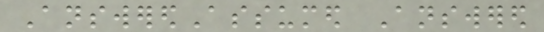AnsweredAssumed Answered
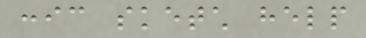conic sketch help
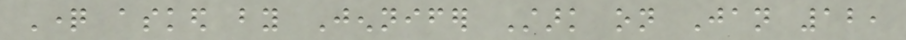Question asked by Jennifer Stark on Jan 12,
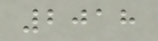2018
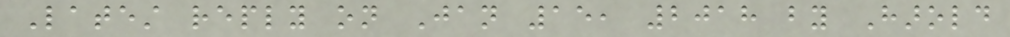Latest reply on Jan 15, 2018 by Harold
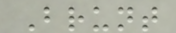Brunt
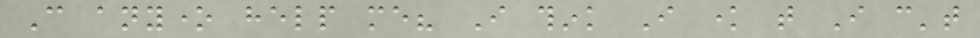Can anyone help me? I think I know that I can't
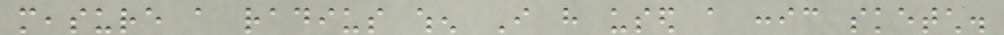measure a radius when I have used a conic sketch.
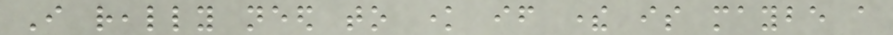I really need to know if there is maybe a
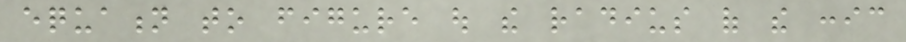equation to figure out the radius of the conic
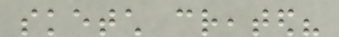sketch created?
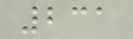231
